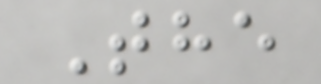The
